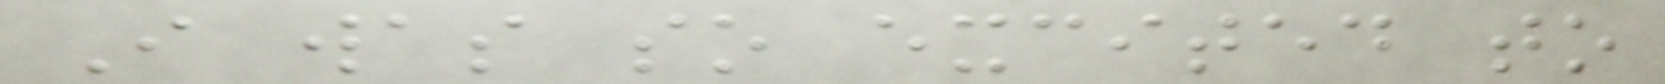I was so excited to
